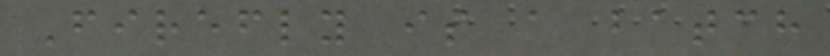Firefly is a batch
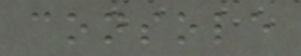console
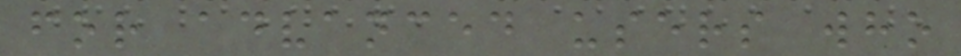for advanced users who
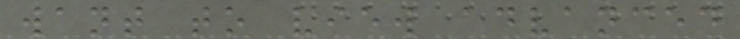want to view advanced
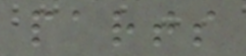parts
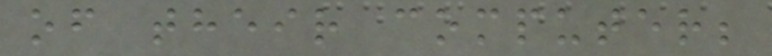of their computer;
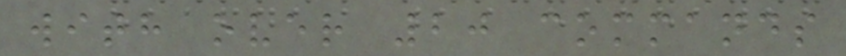with over 20 commands
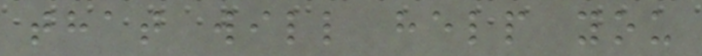that will help you
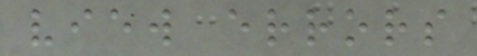view errors
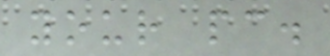your pc.
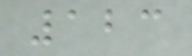123
